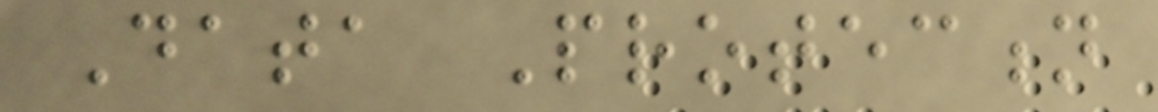Data Protection
